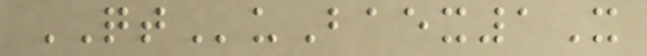QTuBaex1X
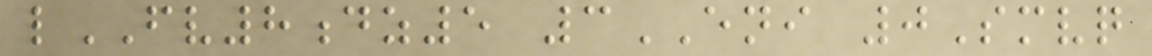lFV8dz5 3ENI 0Smvq
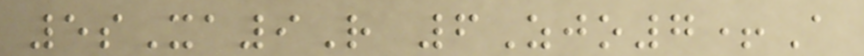5sXa9R 6Zjo7+A
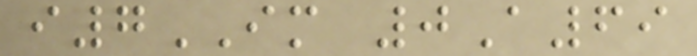i7IM 0A69
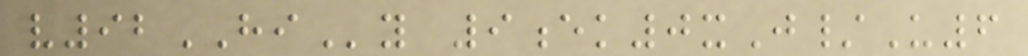v92HIy 9ek0xJ/U6
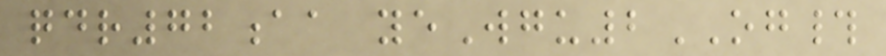qdr72aa yeWgu2OG#
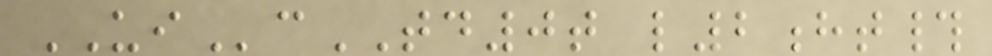UIcTD0t l2ht#
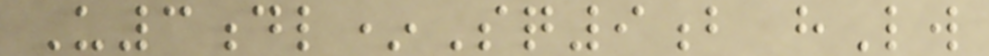U3dl*Sq9b hLw
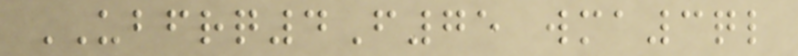UBFRQ4F75 wma3ql
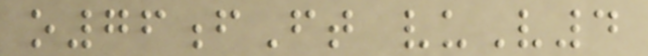o76fFt vuV4
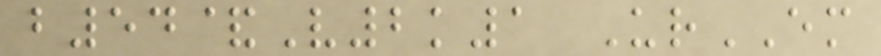b54&V2k1 UrEM
